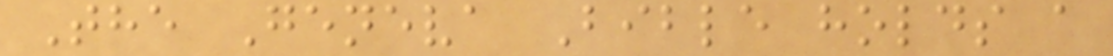The Geneva Bible holds a
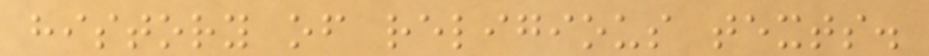history of religious texts.
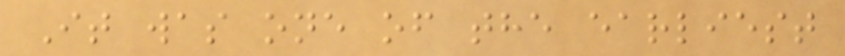It was one of the earliest
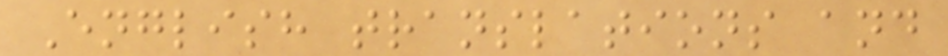English translations and
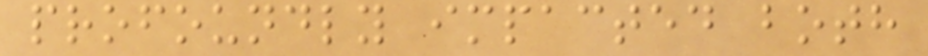profoundly impacted both
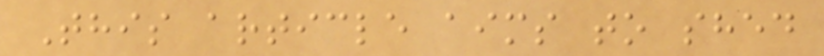This article aims to shed
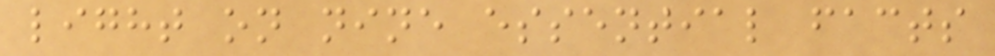light on nine essential facts
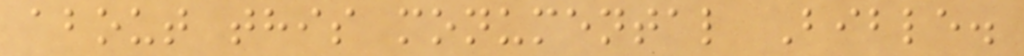about this monumental Bible.
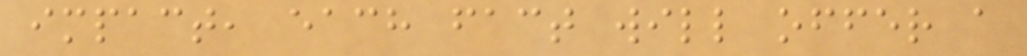impact, each fact will offer a
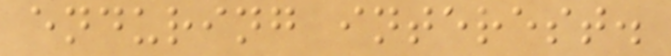enduring interest.
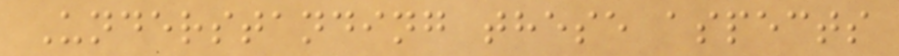Understanding these aspects
